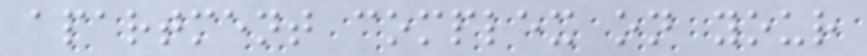apartment complex on your
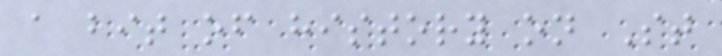a bit of history on St
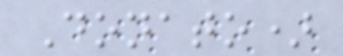Donato)
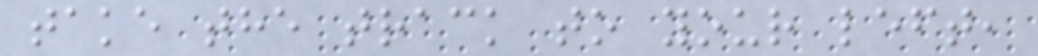take the track to your left,
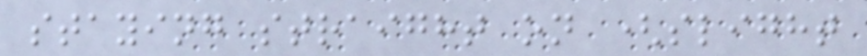staying straight on (slight
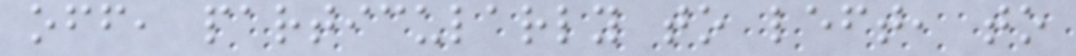off, particularly to left, to
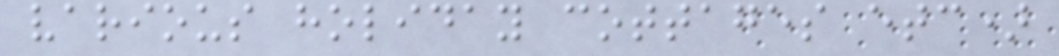various holiday cottages etc)
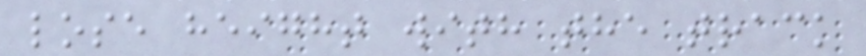lose height with the track
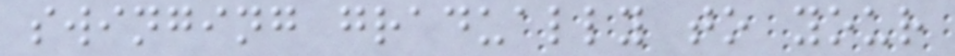swinging gradually to your
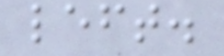left.
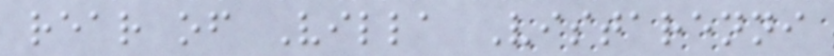rear of Villa Vistarenni
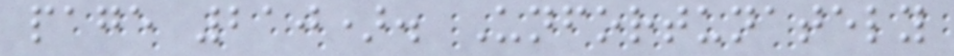page 210). Unfortunately
